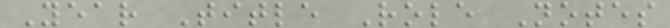Year Title Role Notes
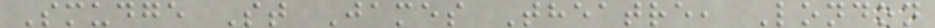Smudge St James Theatre, London
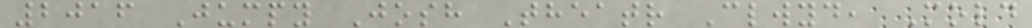2016 Jumpy Josh Theatr Clwyd, Mold
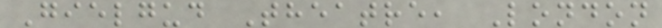Gielgud Theatre, London
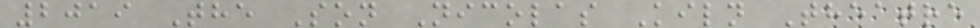2019 The Son Nicolas Kiln Theatre
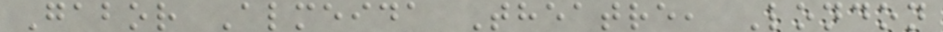Gabor Almeida Theatre, London
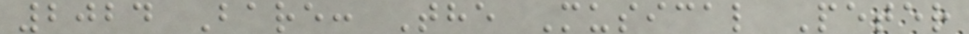2024 Bare: The Musical Peter
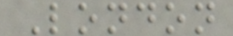London
